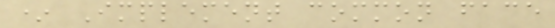* Implement common face
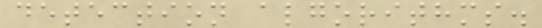detection algorithms.
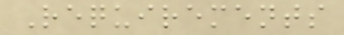Requirements
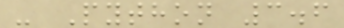- Python 3.6
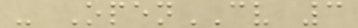- OpenCV 3
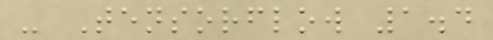- Tensorflow 1.4
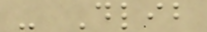- Dlib
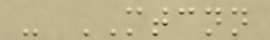- MTCNN
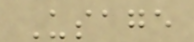Usage
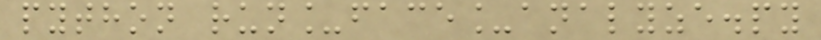python run_face_analyze.py
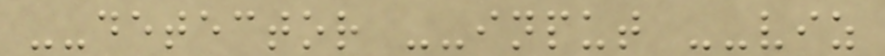--detector --input --viz
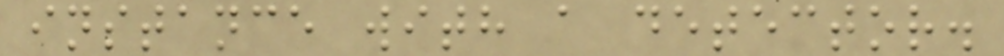instance with a detector.
